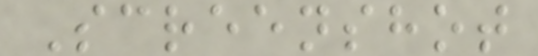Screenshot
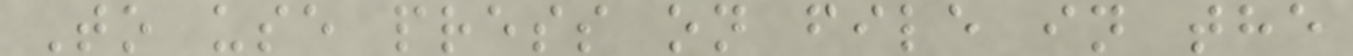To use press on file in the
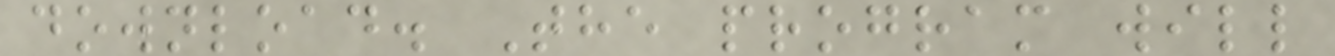download. The program will
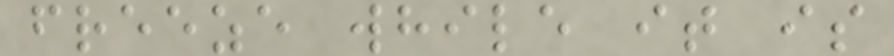freeze while it is
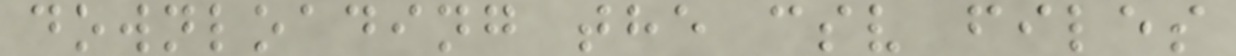downloading the csv files
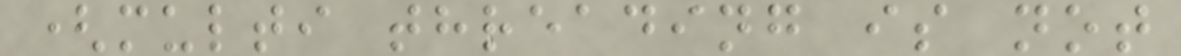(multi threading is not
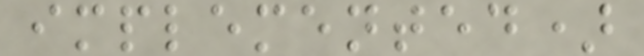implemented)
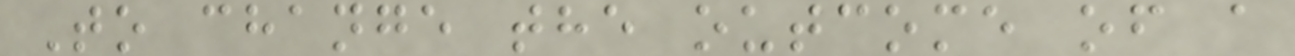To change the outcome of a
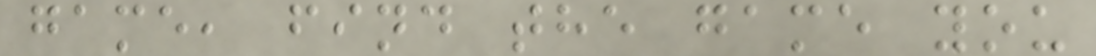game, find the game you
